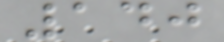140
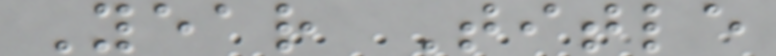Year Title
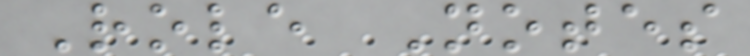Role Notes
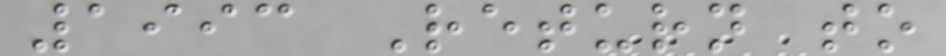1993 Return to
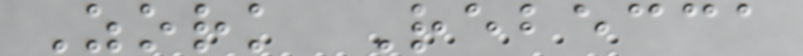Zork Rebecca
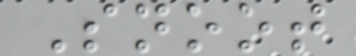Snoot
